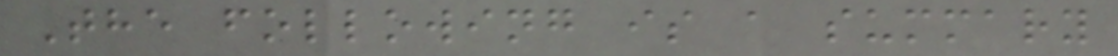The following is a summary
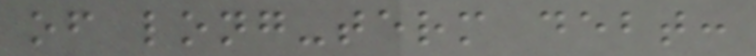of long-term debt:
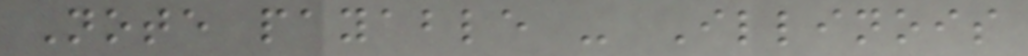Note payable - Illinois
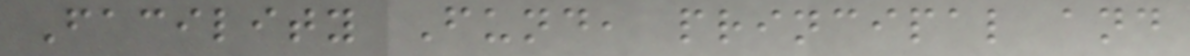Facility Fund, principal and
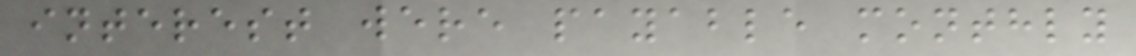interest were payable monthly
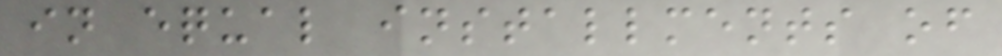in equal installments of
